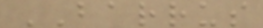BARRUS
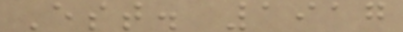Est. 1917
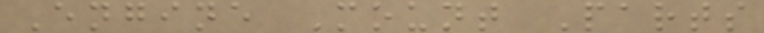Engine Mount Parts
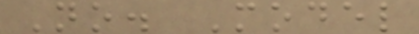No. Model
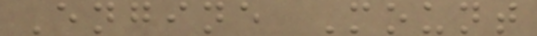Engine Mount
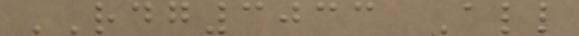RDG3033 All
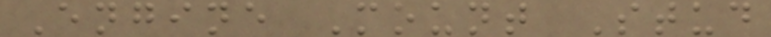Engine Mount Stud
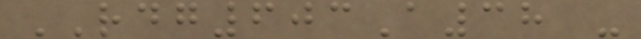RDG603A38 -
